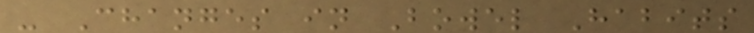- Changes in Bowel Habits
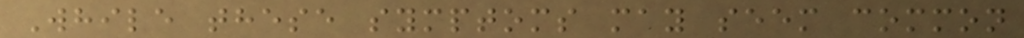While these symptoms may seem common
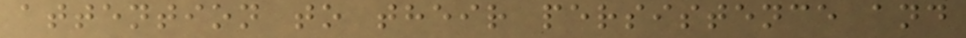attention to their persistence and
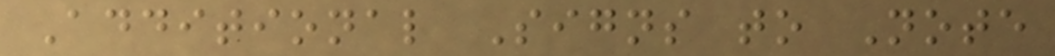Additional Signs to Note
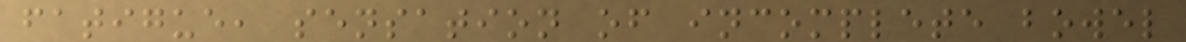fatigue, sensation of incomplete bowel
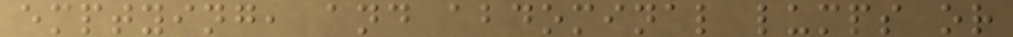emptying, and abdominal lumps or
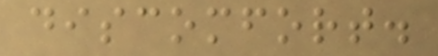discomfort.
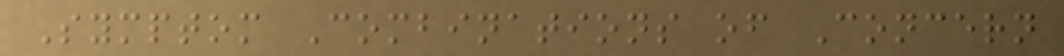Symptom Combinations of Concern
